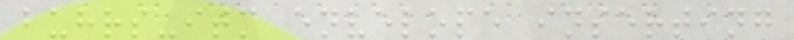buhrs-itm envelope inserting
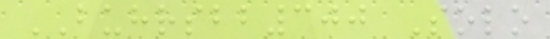BUHRSBB300 Solo
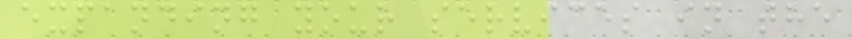expanding your services in the
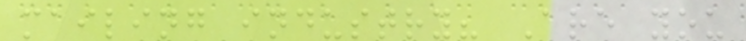mailing industry? Are you
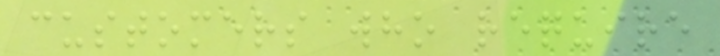customers who require
